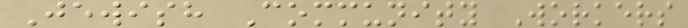Jewish Community Workers
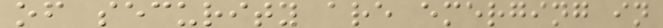of security are emerging in
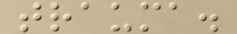trauma.
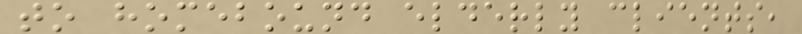to homebound elderly clients,
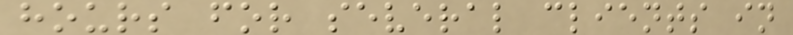hours for several clients in
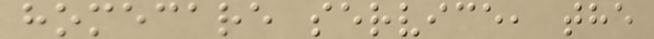homecare service, the
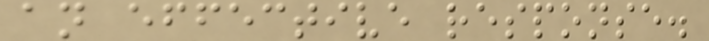an effective response.
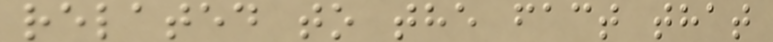related to the fact that
